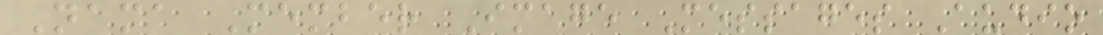Nama Member Image Messages Audio
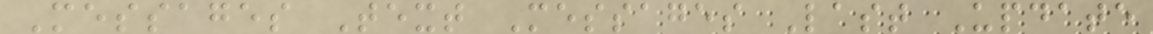Messages Text Messages Last Update
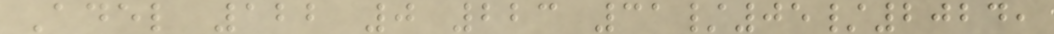Adel 122 0 223 31/05/2024,
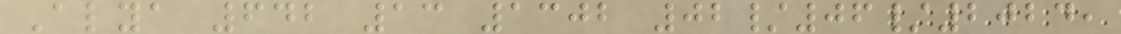Alya 642 13 1302 02/06/2024,
